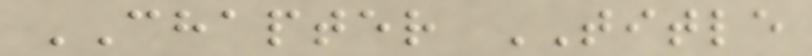CHAPTER TITLE
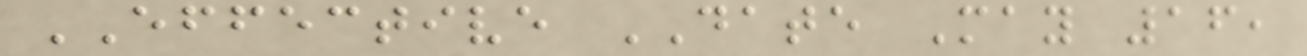EFFECTIVE DATE May 16,
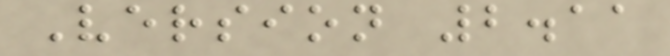Version 2.11
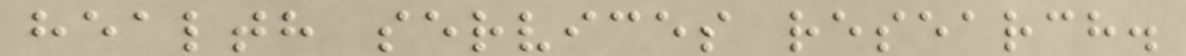health services research.
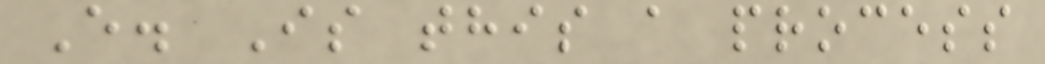E. Is this a process
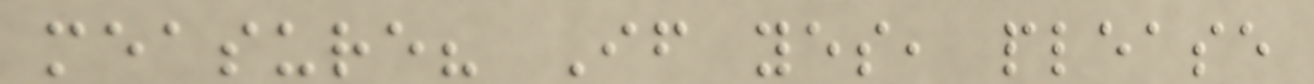measure? If yes, please
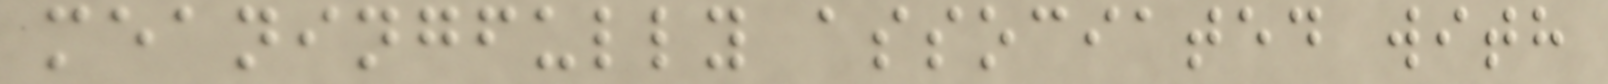meaningfully associated with
